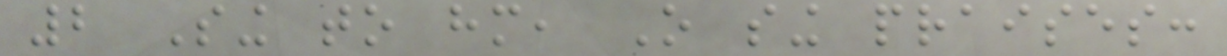2 Sing to him, O sing praises:
